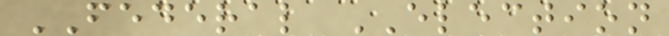FEDERAL ELECTION
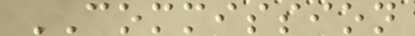COMMISSION
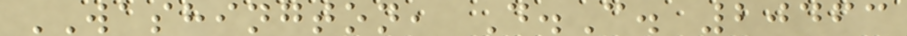WASHINGTON, D.C. 20463
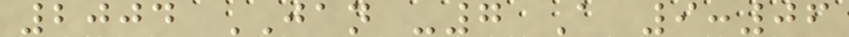2004 JAN -7 A 9:06
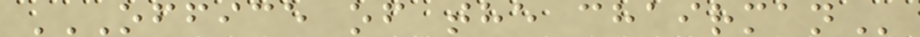OFFICE OF THE CHAIRMAN
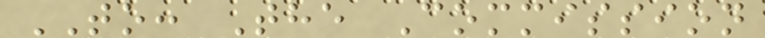TO: The Commission
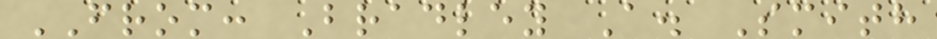FROM: Bradley A. Smith
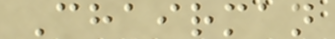Chairman
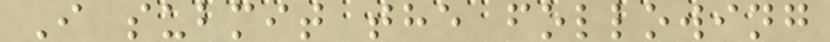I submit the following
